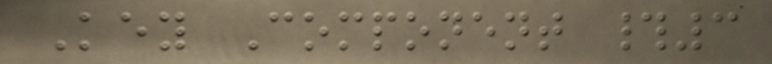Key Component #3
